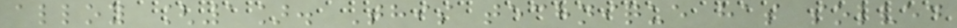alloy [1]. This technique has solved
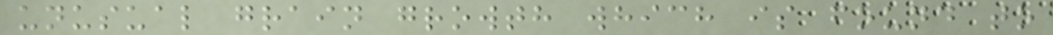unusual grain growth which is found to
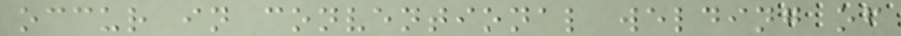occur in conventional welding of
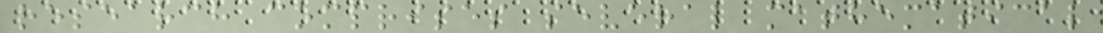research comprises several mathematical
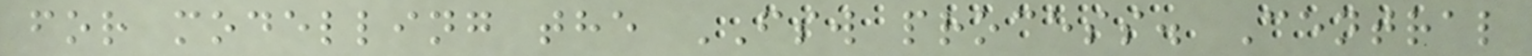for modelling the FSW process. Central
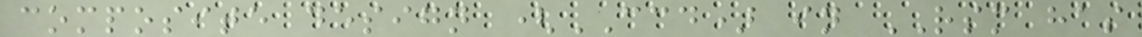composite design (CCD) in RSM has
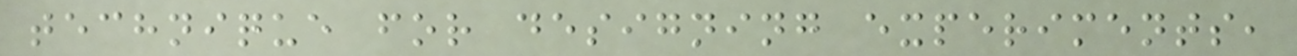technique for designing experiments,
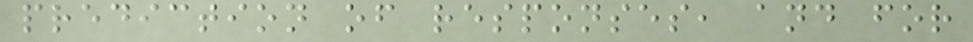prediction of responses, and for
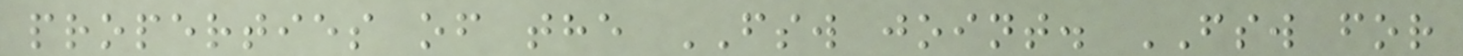properties of the FSW joint. FSW for
